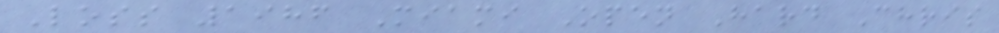Loss 1986 Miami Open Hard Chris
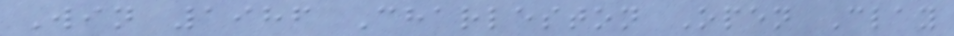Win 1986 Charleston Open Clay
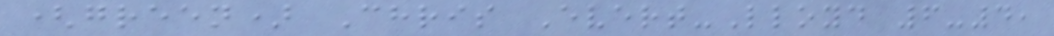(green) Chris Evert-Lloyd 6-4,
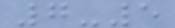7-5
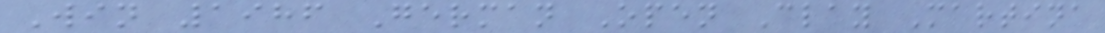Win 1986 German Open Clay Martina
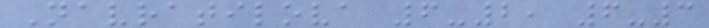Navratilova 6-2, 6-3
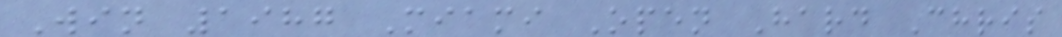Win 1987 Miami Open Hard Chris
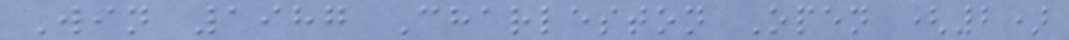Win 1987 Charleston Open (2)
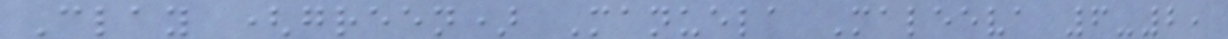Clay (green) Manuela Maleeva 6-2,
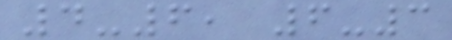4-6, 6-3
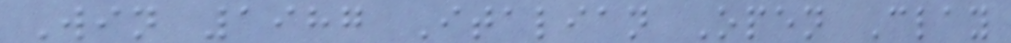Win 1987 Italian Open Clay
